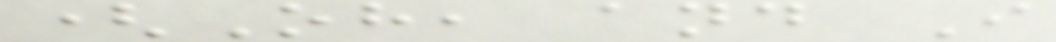(Oh, and I
